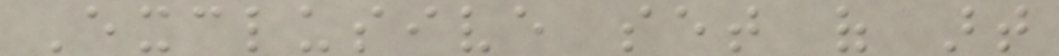Exclusive set of art
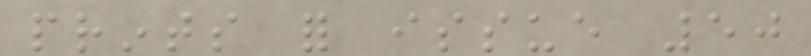prints for issue 50
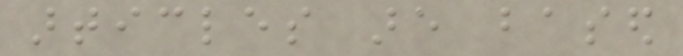articles are based
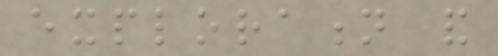exploration and
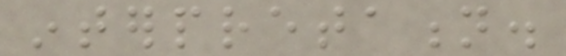interpretation.
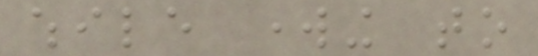while working to
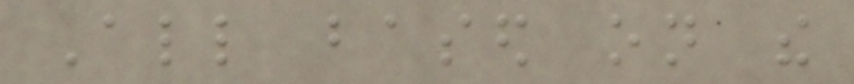All based on the
